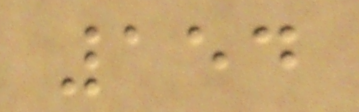154
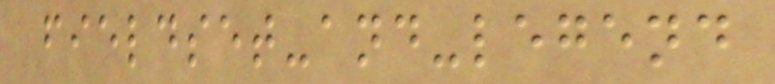fieldset-and-legend
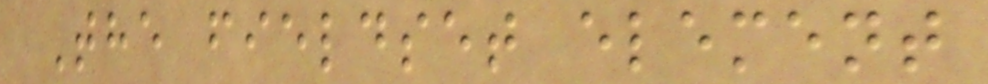The fieldset element
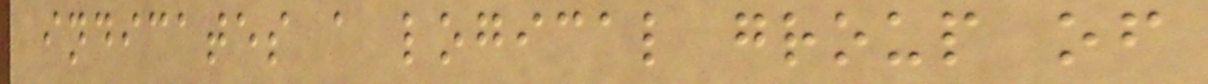indicates a logical group of
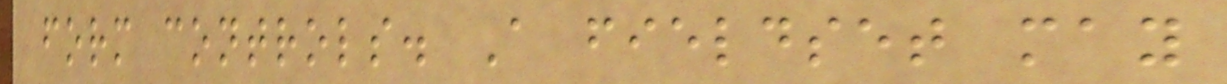form controls. A fieldset may
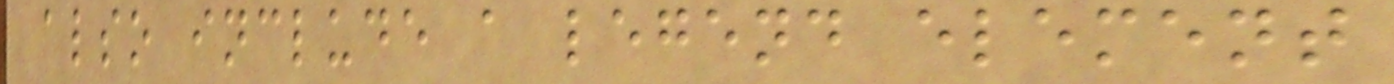also include a legend element
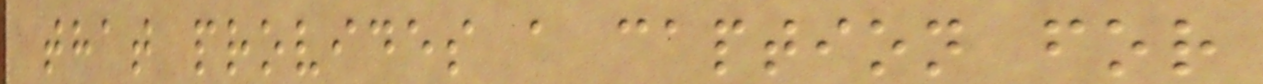that provides a caption for
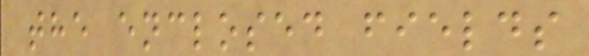the enclosed fields
